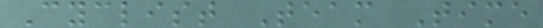Cyclist Team Time
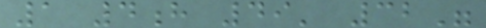1 4h 49' 32"
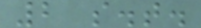2 s.t.
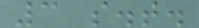3 s.t.
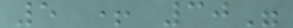5 + 30"
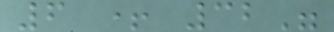6 + 32"
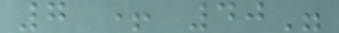7 + 40"
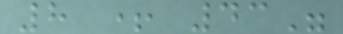8 + 43"
